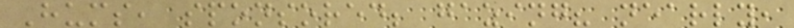Hums, sponsored; gazing? nearly,
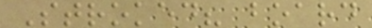Stroked? board
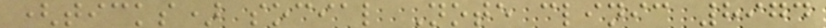(ticks) social Note clinic 8974
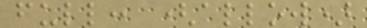full: (allow)
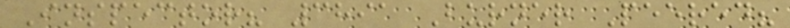Inspector? 3891 Burner Peered?
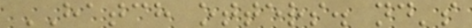HATCH otters. nd's
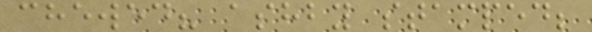chewed? ashby stamped;
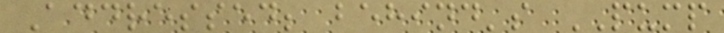Addressed; behind's PUMP
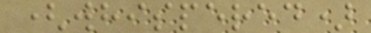(whispered)
